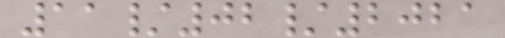11/02/2021
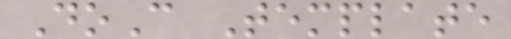DoC Template
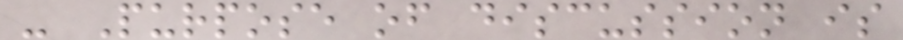- Purpose of discussion is
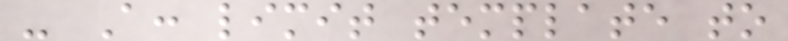- A: limit template to
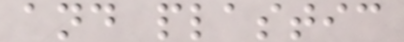and plastic
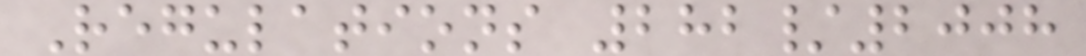Regulations 282/2008
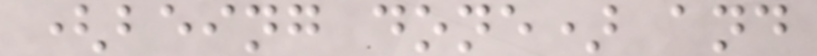(being done) and
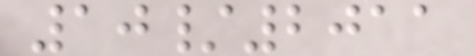10/2011
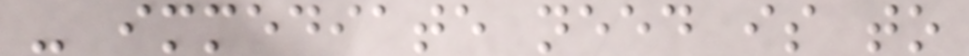- immediate need is to
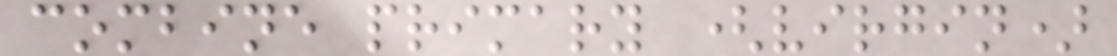combine primary (virgin)
